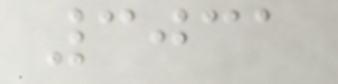3031
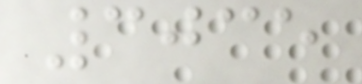3035
